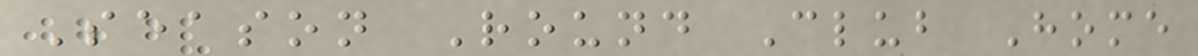Season Round Club Home
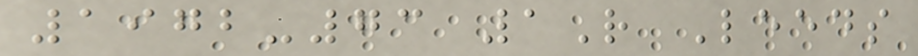1972-73 1R Leeds
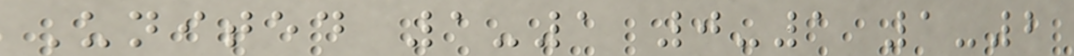United 1-1 0-1 1-2
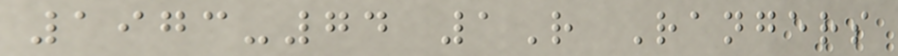1973-74 1R Rangers
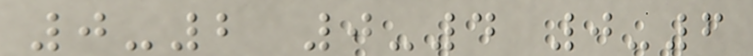0-2 0-4 0-6
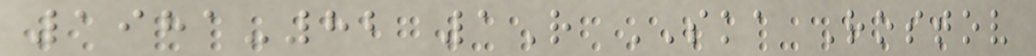1981-82 1R SKA Rostov
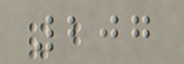207
